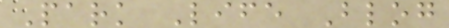Park Life Blog
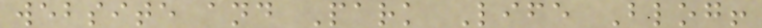website and Park Life Blog!
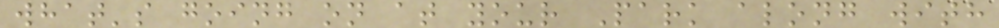what's going on at your Park along with
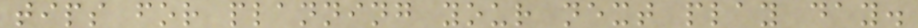tips for planning your next play day.
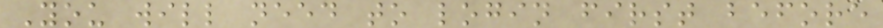You will need to login first before
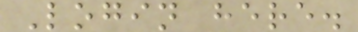Login here.
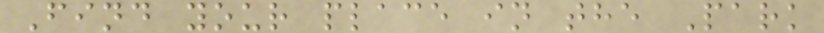Find your place in the Park
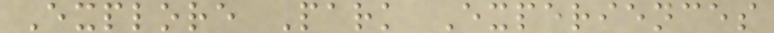Explore Park Experiences
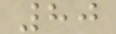80
